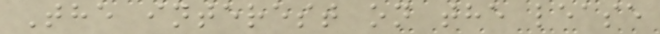The interest on the lease
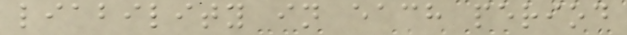liability in each period
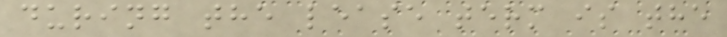during the lease term is the
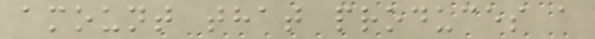amount that produces a
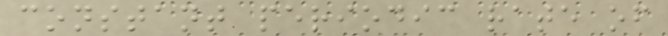constant periodic rate of
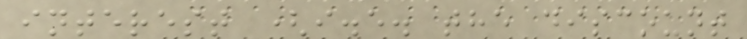interest (i.e. the discount
